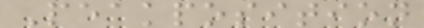Peakposition
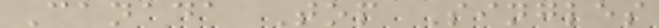Canada Top Singles
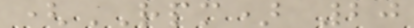(RPM) 20
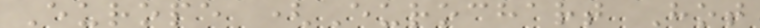Europe (Eurochart Hot
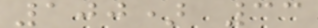100) 33
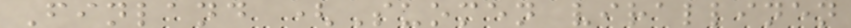Finland (Suomen virallinen
